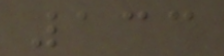133
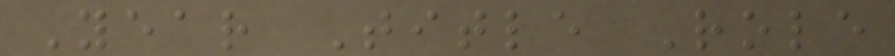Year Title Role
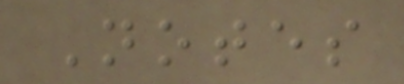Notes
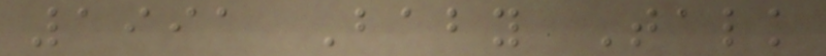1991 Baby Talk
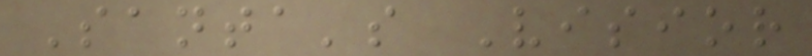Santa's Visior
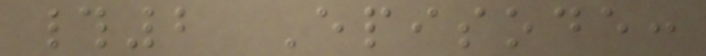#2 Episode:
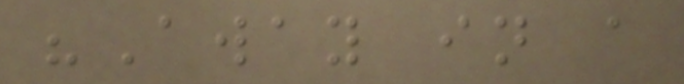"Away in a
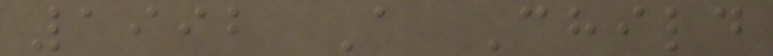1992 A Child
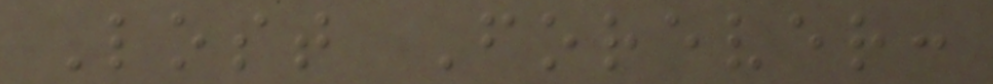Lost Forever:
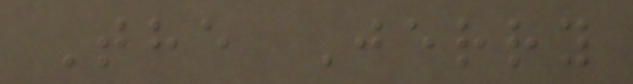The Jerry
